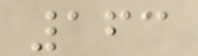163
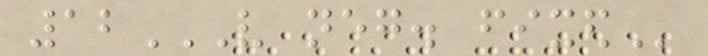12V NEG. FIXED
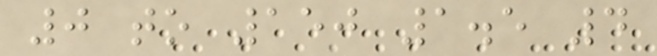0 to 150 1.5 4
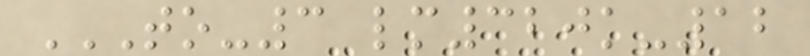TO-3 LM320K-12
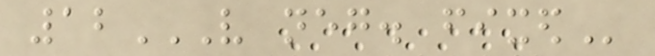12V NEG. FIXED
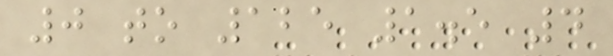0 to 125 1.5 4
